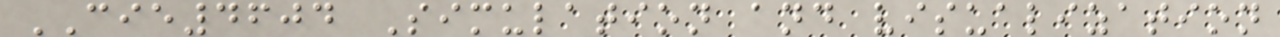CIE4604 Simulation and visualization
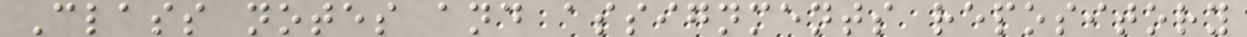Class notes and assignments repository
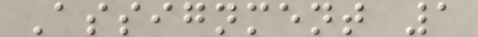Assignment 1
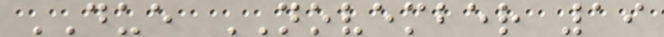DUE NOVEMBER 19
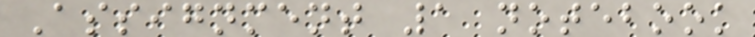Assignment 1 notebook
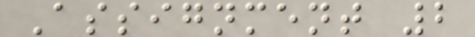Assignment 2
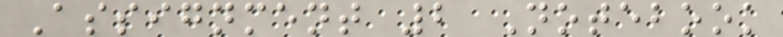Assignment 2 Notebook
